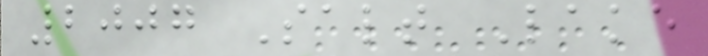2007 Salt Lake
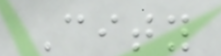City
